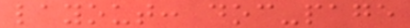layout: doc-page
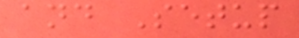and Setup
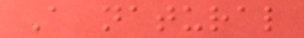A natural
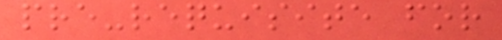pre-requisite for
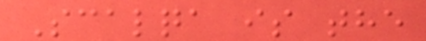Scalqa is the
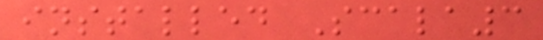installed Scala3
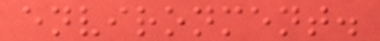environment.
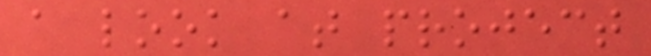a look at project
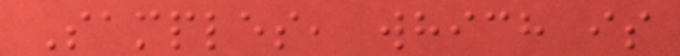Samples, which is
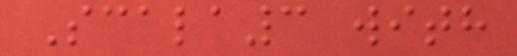Scala3 with
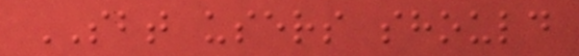SBT users should
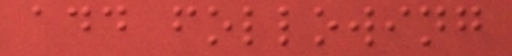add following
